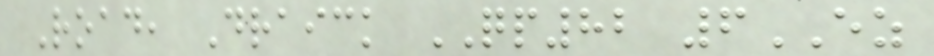Road, Draick QP82 6EZ
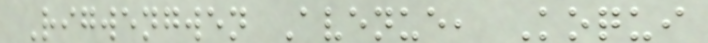Rigwengwen Avenue, Koqui
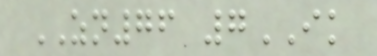ZN76 7IK
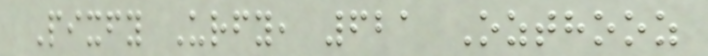Pixfy Urfy, 621 Ozthooz
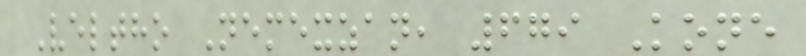Veltho Nemexzan, 679 Kone
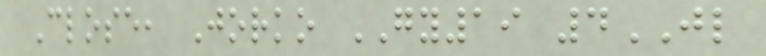Close, Jorko GY19 4JL
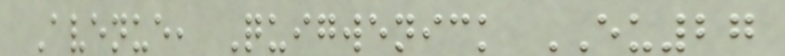Avenue, Quigwenick EU27
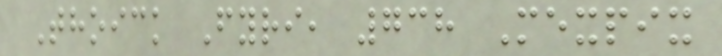Thoick Fyri, 738 Mexpix
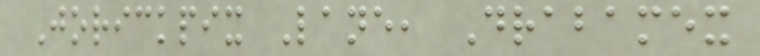Jorickpix Lane, Drabamex
